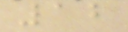12
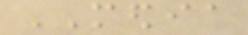MEDIA
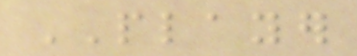PLAYER
